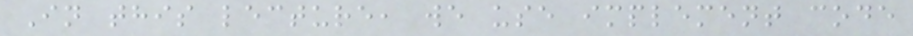In this lecture, we use implement code
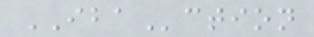IBAction
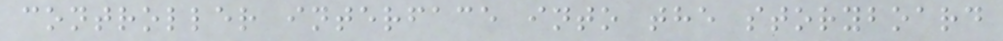controller interface into the storyboard
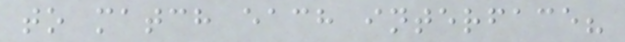to match each interface?
